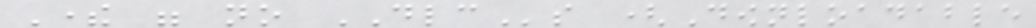There were no DLCs (Downloadable
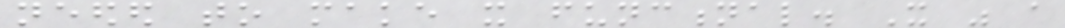needed to make it functional. It was a
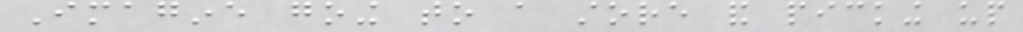Imagine going to a store and picking up
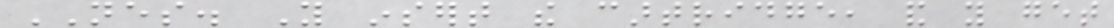NES. You insert the cartridge, and you get
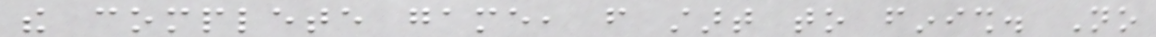the complete game, from start to finish. No
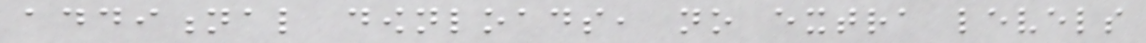additional downloads, no extra levels
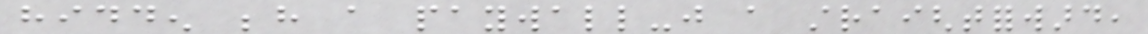hidden behind a paywall-just a straightforward,
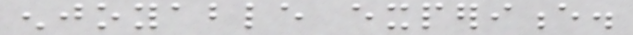enjoyable experience.
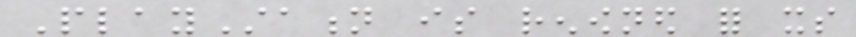PlayStation is renowned for its
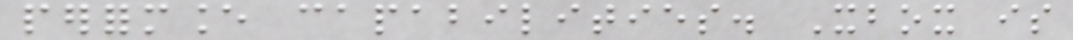performance capabilities. Xbox is
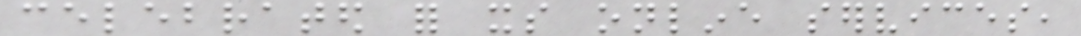celebrated for its online services,
